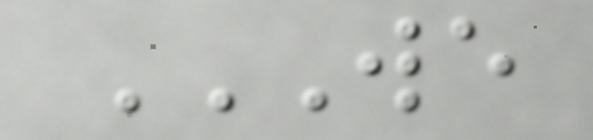WE
